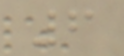6
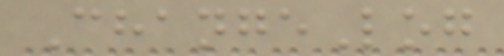ChangeLog
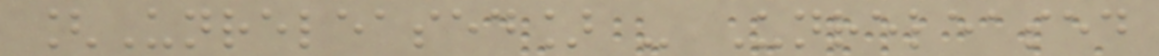[Unreleased] - Unreleased
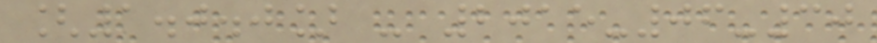[1.0.0] - 2015-06-30
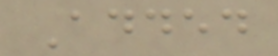Added
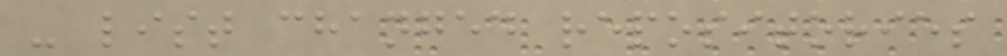- list changed repositories
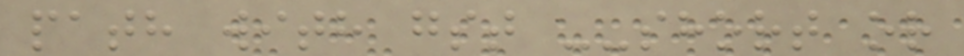path with gst --short or
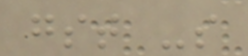gst -s
